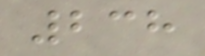238
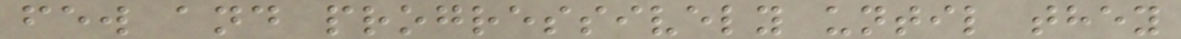few and progressively until they
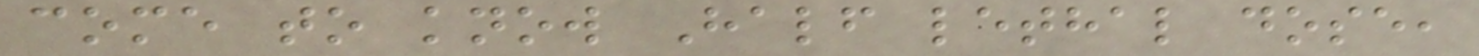come to know Half lethal dose,
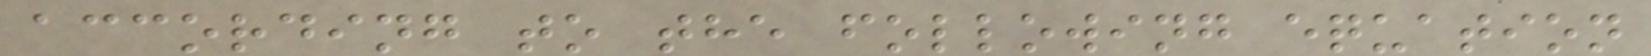according to the following equation
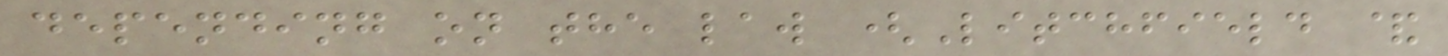depending on the law (Litchfield &
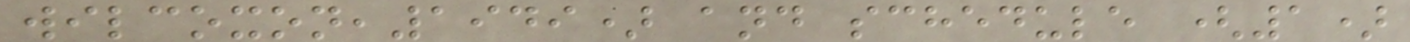wilcoxon,1949) and schedule (1)
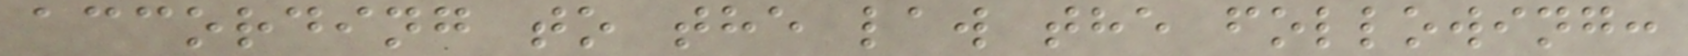according to the law the following:
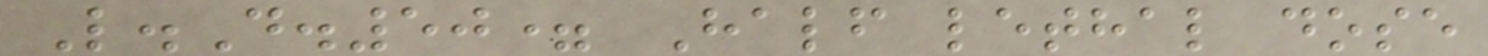L.D.50= Half lethal dose
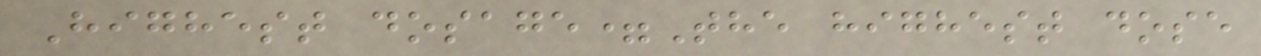Highest dosage=The highest dose
